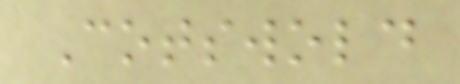Cotswold
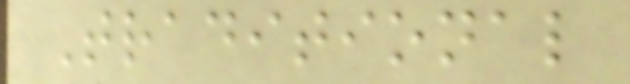Traditional
